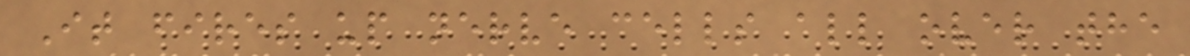It fires up nerve cells all over the
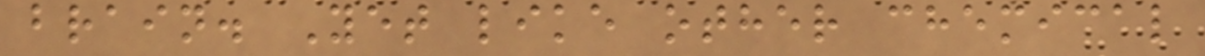brain. Yet like other chemical
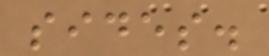sides.
